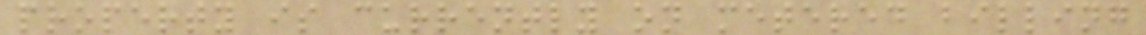property is currently on metered billing
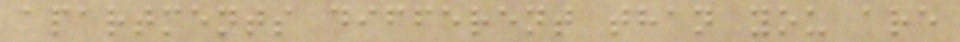apartments different than you are
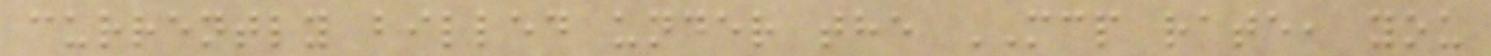currently billed under the MCP rate, you
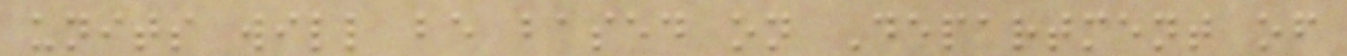units will be based on Department of
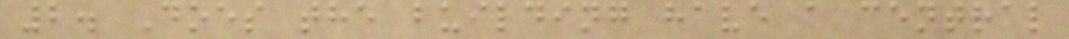2. Does the building have a central
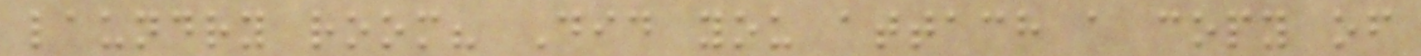laundry room? Did you attach a copy of
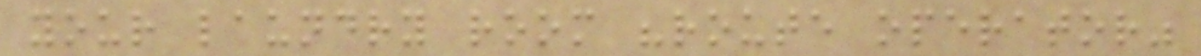your laundry room "route operator"
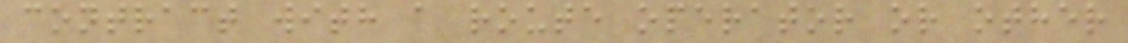contract with a route operator or other
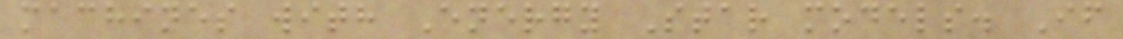machines with Energy Star models. If
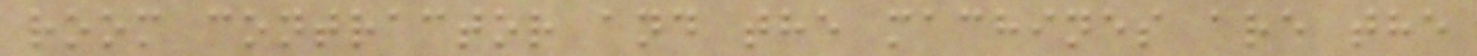room contractor and the machines are the
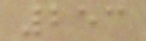253
